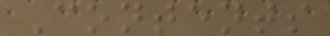Contents
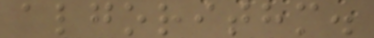algorithm.
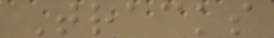Tracks
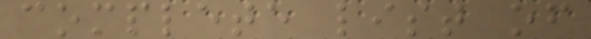complete list of
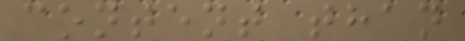content than
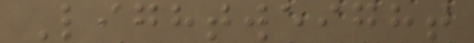Lightweight
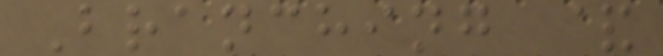Branching &
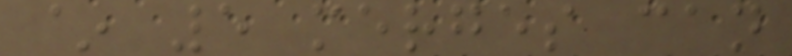~ 5 merges can
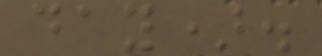day).
